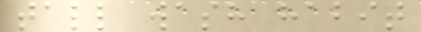tall wash habit
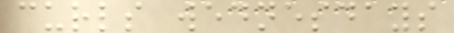curls wednesdays
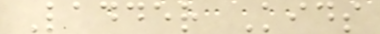Ladder Kids
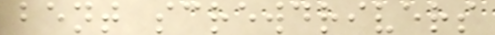bent screwdrivers
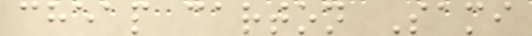cheap carton Sami
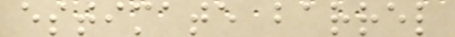estimate barrel
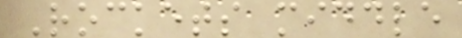Rockets middle
